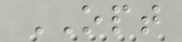OPT
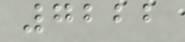7222
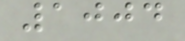1004
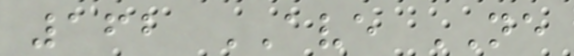162 AVE NE
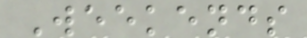Weekends
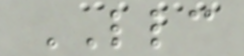LLC
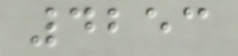4253
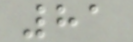81
